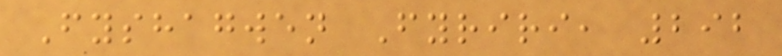Fyshagwen Fyriri, 292
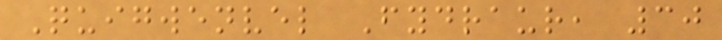Quigwenvel Fydraur, 30
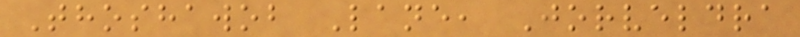Thoshawob Lane, Jorveldra
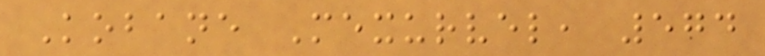Kobane Mexurvel, 574
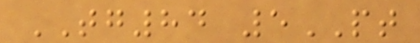TG84 5PT
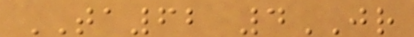TA62 4JR
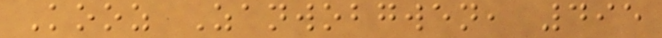Kooz Zanwobgwen, 495
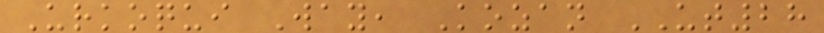Urkoqui Way, Kozan UT28
